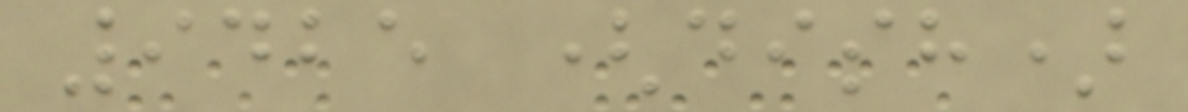9425 (dish)
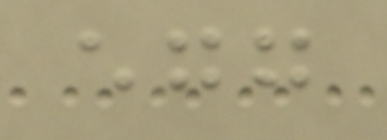egg
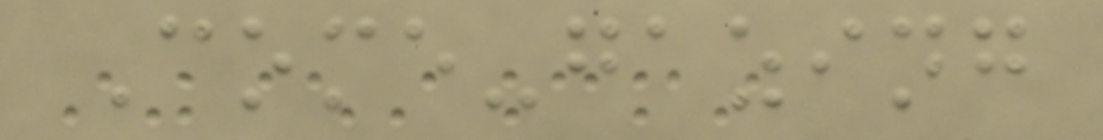Come-gazing
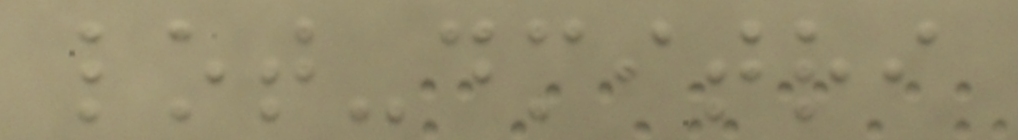lot-dmitri
